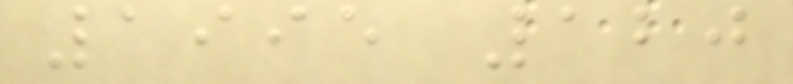1995 120
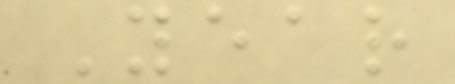Year
